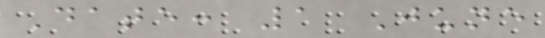Date: 1 June
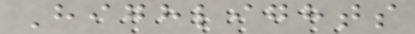Highlights
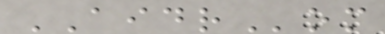AIDRom
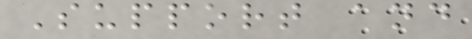Support and
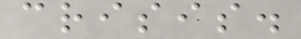crisis.
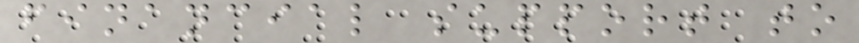financial support to
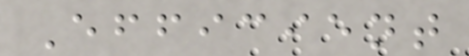Efficient
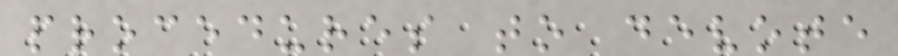procedures to devote
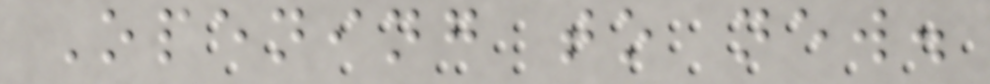Opening to new.
